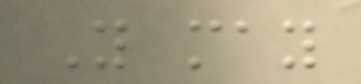You may
